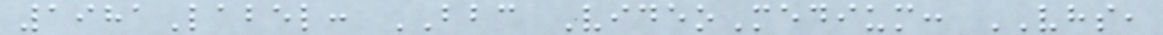1981Label: BBC VideoMedium: VHS,
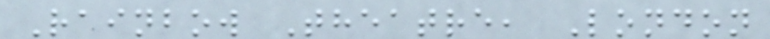Rainbow Theatre, London
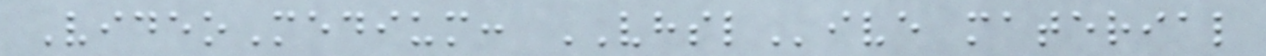VideoMedium: VHSLive material
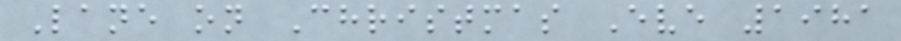Lane on Christmas Eve 1981
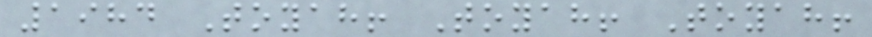1984 Toyah! Toyah! Toyah!
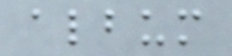album
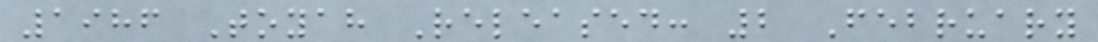1986 Toyah Released: 2 February
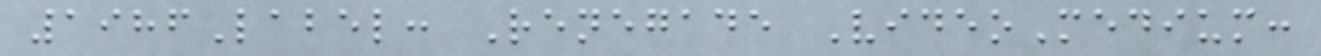1986Label: Renegade VideoMedium:
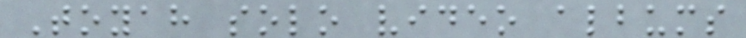Toyah solo video albums
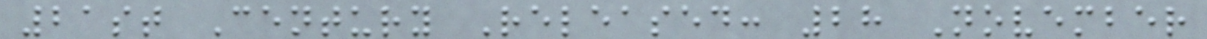21st Century Released: 28 November
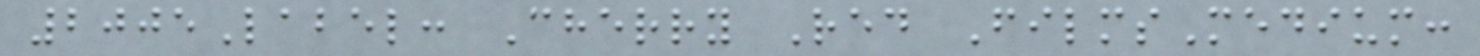2005Label: Cherry Red FilmsMedium:
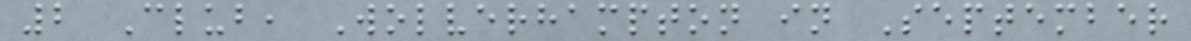2 Club, Wolverhampton in September
